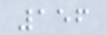156
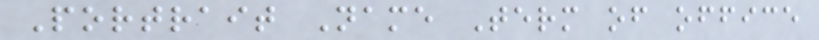Portrait Name Term of office
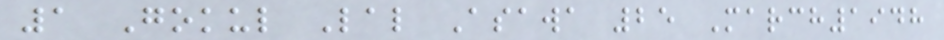1 Gokul Lal Asawa 25 March1948
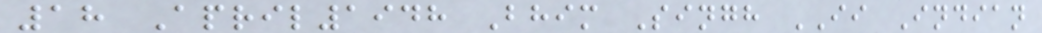18 April1948 Bhim Singh II Indian
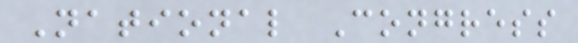National Congress
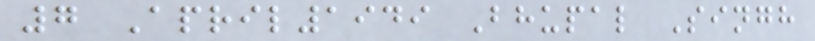7 April1949 Bhupal Singh
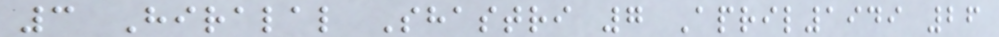3 Hiralal Shastri 7 April1949 26
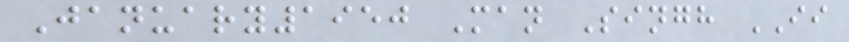January1950 Man Singh II
